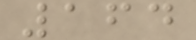164
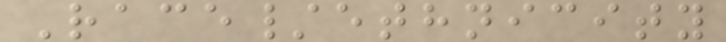Race/ethnicity
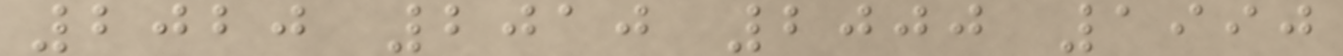2020 2010 2000 1990
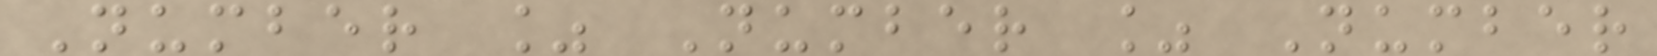Number % Number % Number
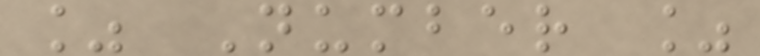% Number %
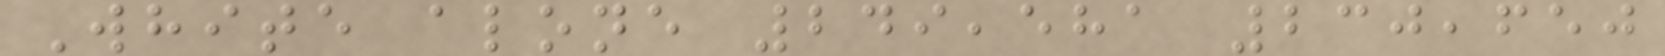White alone 249,581 230,650
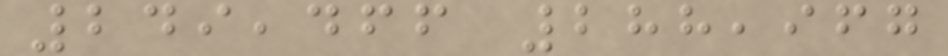249,466 288,967
